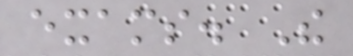exams. The
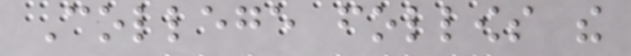College follows the
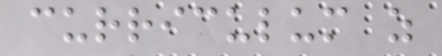curriculum as
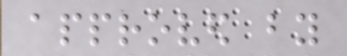approved by
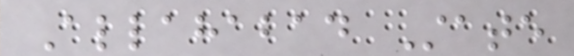Allahabad State
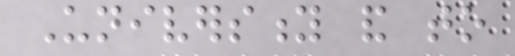University and to
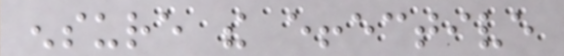ensure the effective
